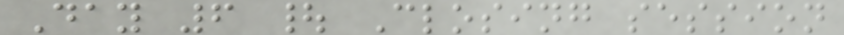Day 6 | Closing session
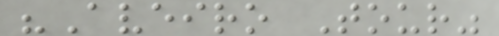"Aveiro Tour"
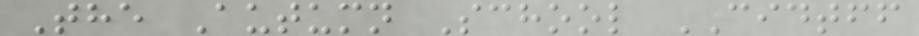The Autumn School CIDTFF
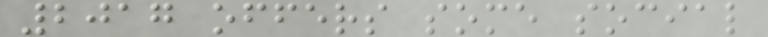2017 offers some social
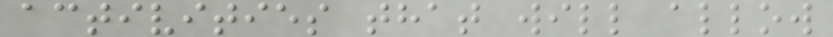activities that will allow
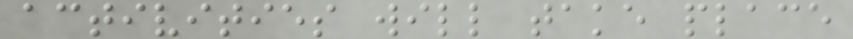activities will take place
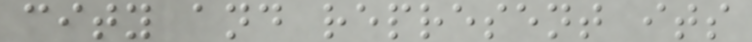city and represent its
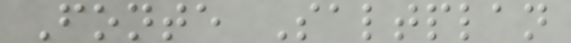Fonte Saltplan
